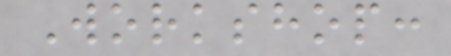Workshop:
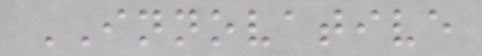INNOVATIVE
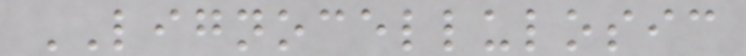LIGNOCELLULOSIC
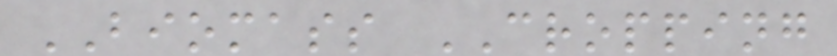BIOMASS CROPPING
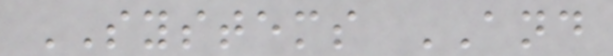SYSTEMS AND
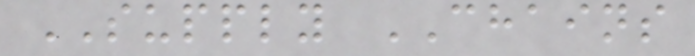SUPPLY CHAINS
